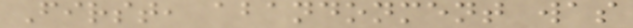First, abandonment was
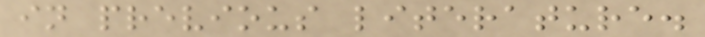in previous literature.
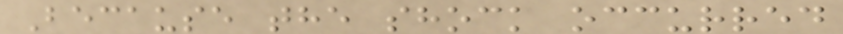Because the shock occurred
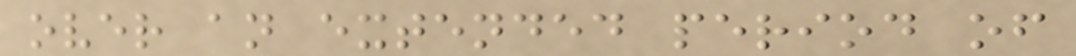over an extended period of
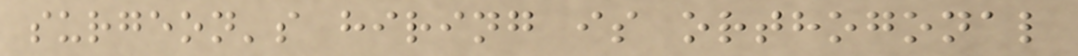surgeon's hiring is orthogonal
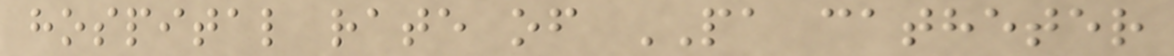hospital rate of PA catheter
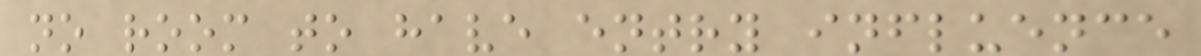no room to have entry influence
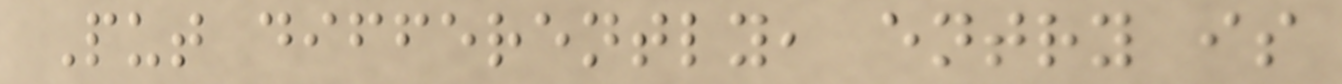Put differently, entry is
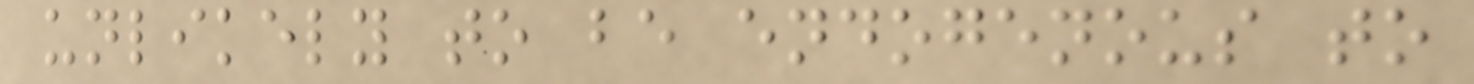unlikely to be endogenous to
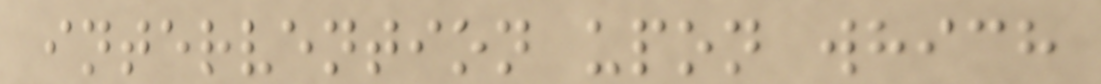intervention upon which
